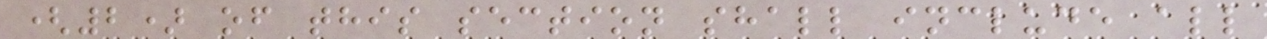(2) of this section shall include all
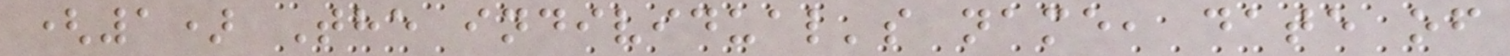(1) The individual's name, date of
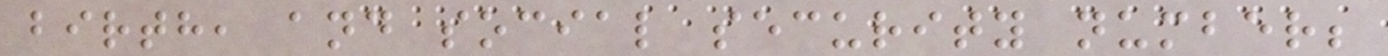birth, and social security number;
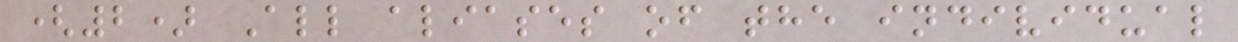(2) All aliases of the individual
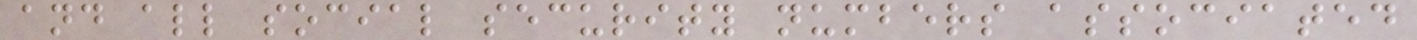and all social security numbers associated
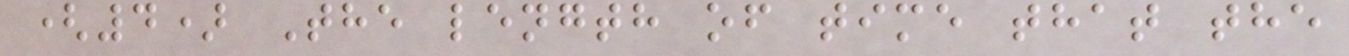(4) The length of time that the
